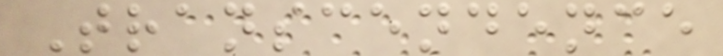Transcendence
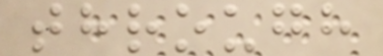through
